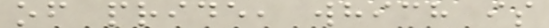of pride, which is
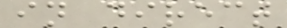in direct
